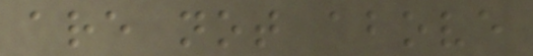are not above
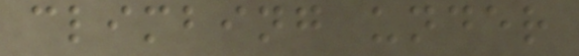climbing under
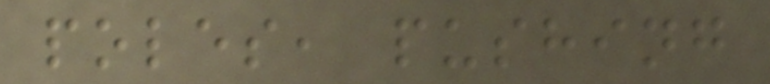poles, pushing
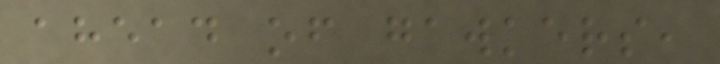ahead of gawkers,
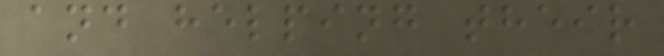and helping their
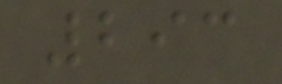293
